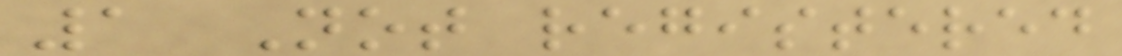1 Not registered
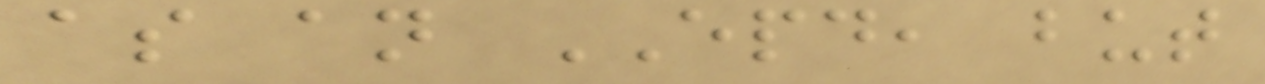as an EPD, but
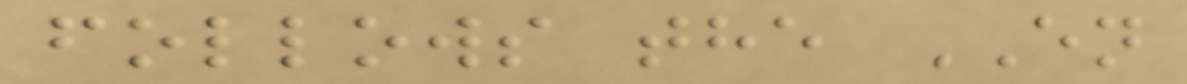follows the EN
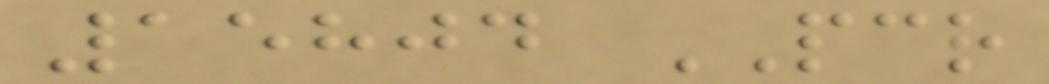15804 PCR
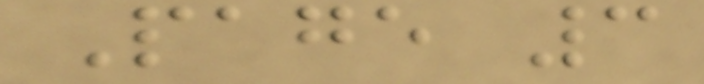Page 3
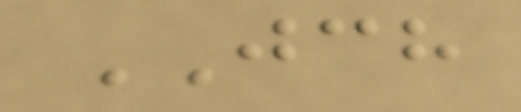JCH
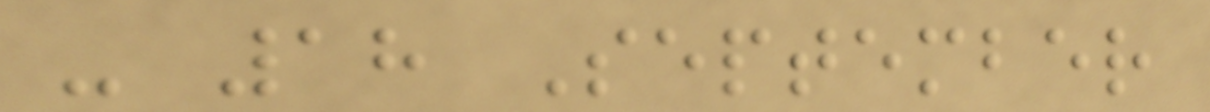- 18 September
